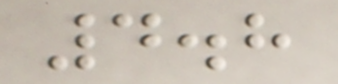4.8
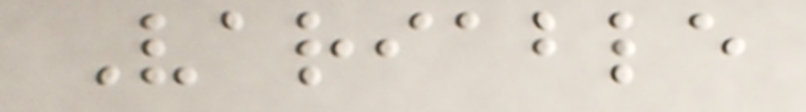Variable
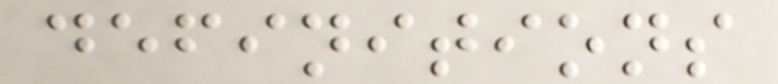definitions
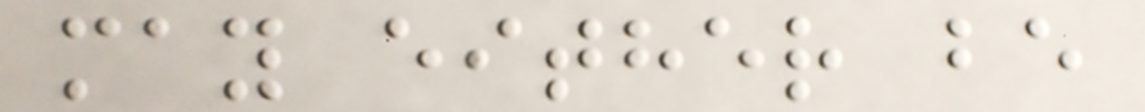may either be
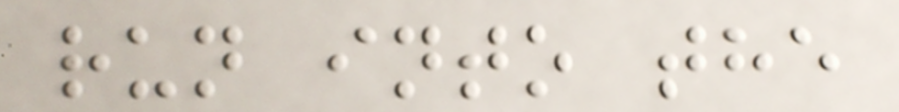run into the
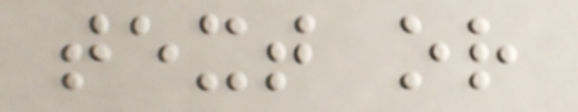text or
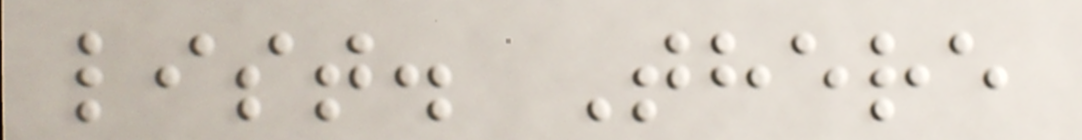list. There
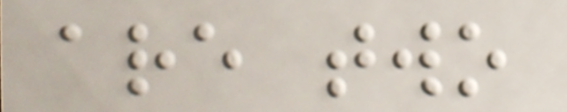are two
